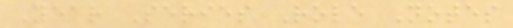Year Series Role Notes
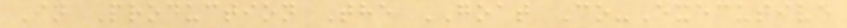In Production The GOAT Co-Executive
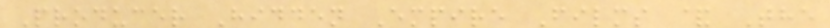Producer Hidden Empire Films & The
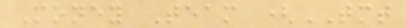Money Team (TMT
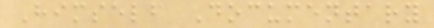Himself Documentary
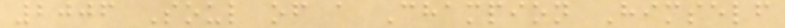2006 Soul of a Champion Himself
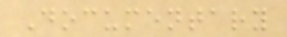Documentary
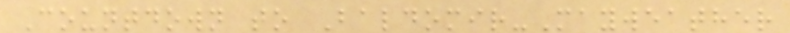Countdown to Baldomir-Mayweather
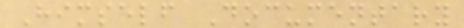Himself Documentary
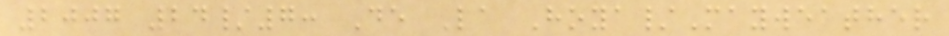2007 24/7: De La Hoya/Mayweather
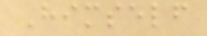Himself
